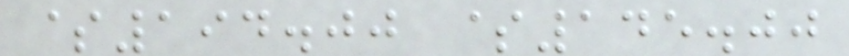$194.00 $145.00
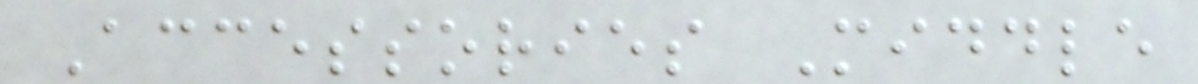Accessories Middle
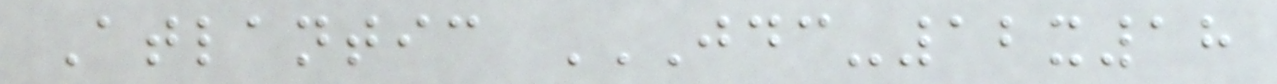Atlantic JDC-12X18
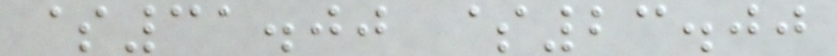$31.00 $23.00
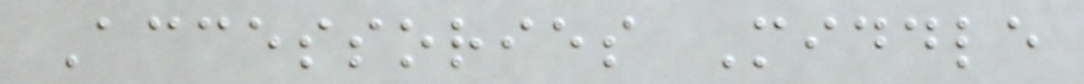Accessories Middle
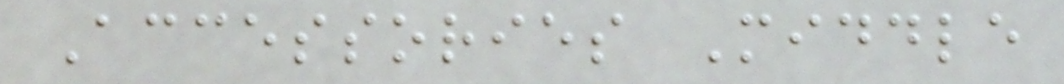Accessories Middle
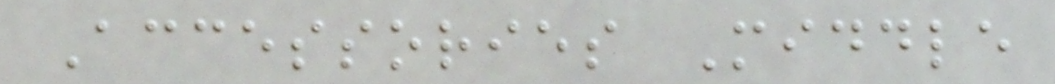Accessories Middle
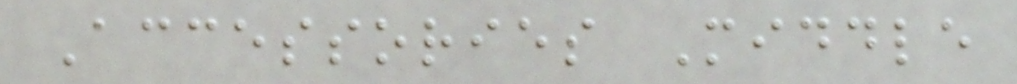Accessories Middle
